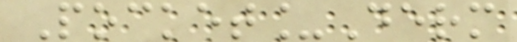Pocket_Derm
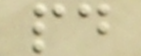pd
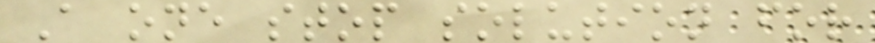A one stop solution for
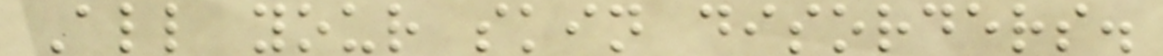All your skin disorders.
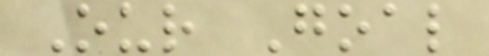Our Goal
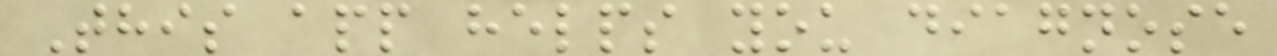This app helps you diagnose
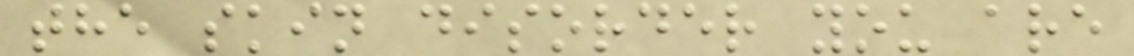the skin disorder you are
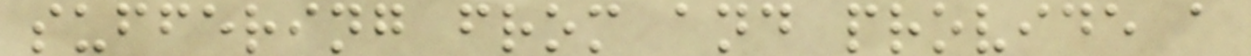suffering from and provide a
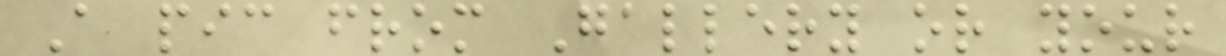A pic from Gallery or your
